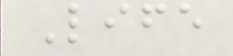Life
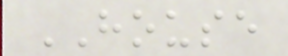HOUSE
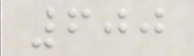600
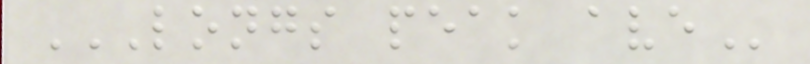LONGS PEAK AVE
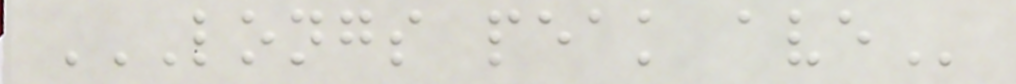LONGS PEAK AVE
